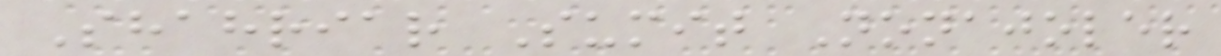Shahriar Sumit Nonajoler
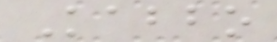Kabbo
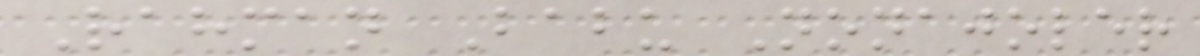Rahman Babu Nonajoler
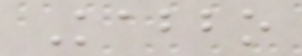Kabbo
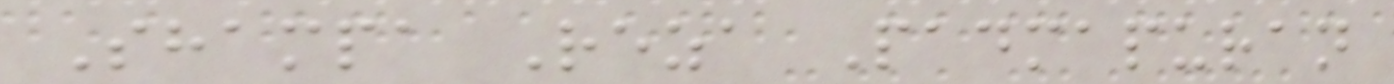Shampa Reza Padmapuran
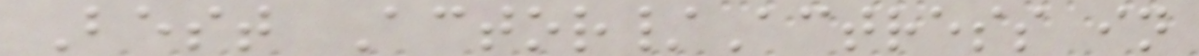Best Actor/Actress in
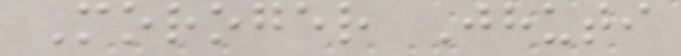Moroger Jhuti
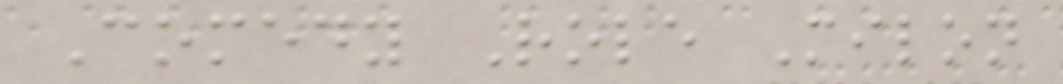Comedy Role Milon
